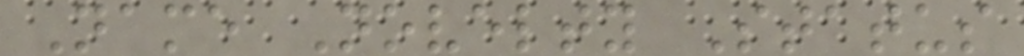Name Novelty Status
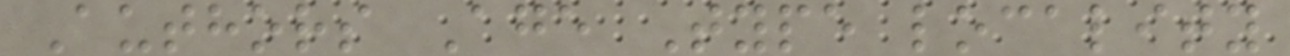Authors Age Type locality
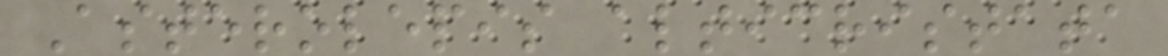Asterolepis alticristata
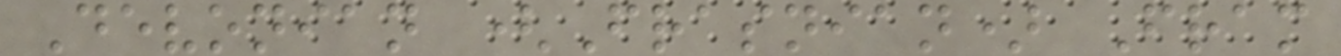Devonian (Frasnian) Fram
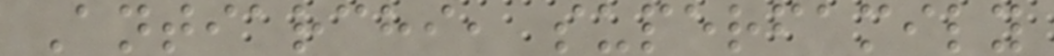Antiarchi, superfamily
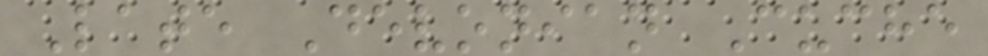Late Devonian Cuche
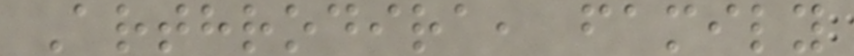Arthrodira, family
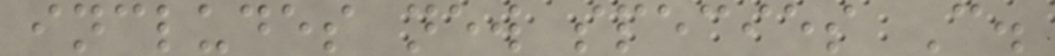includes new species C.
